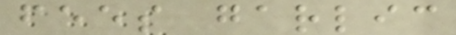fees garlic
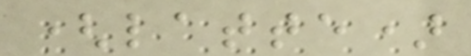(latte)
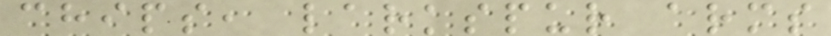chips, larkspur arms
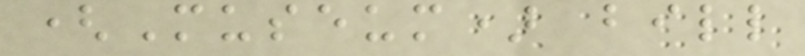(Museum) bill
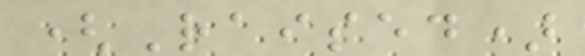(Raised)
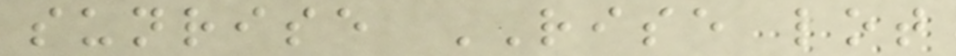sunrise RISE lot
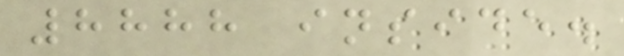8888 inside.
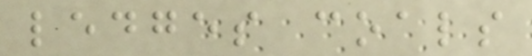ledges coals
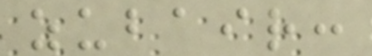zubair:
